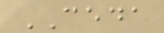CEDA
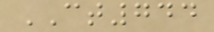CT744
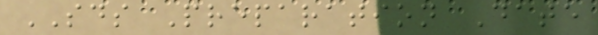SDS Preparation Date
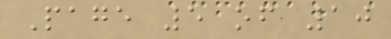Page 5 of 10
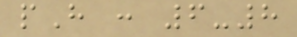pH : 6-8
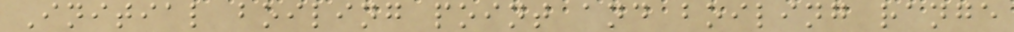Initial boiling point and boiling range
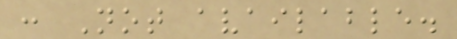: Not available.
